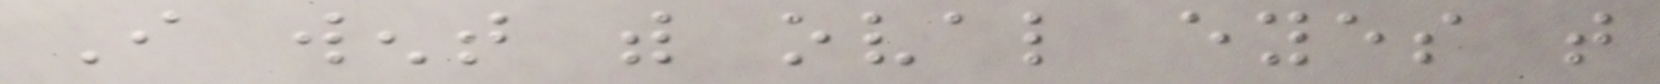I went with oval eyes that
